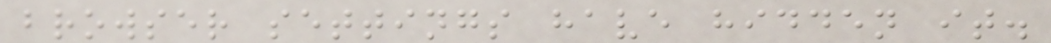browser settings have hidden it.
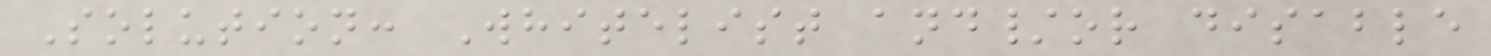Solution: Whitelist and/or disable
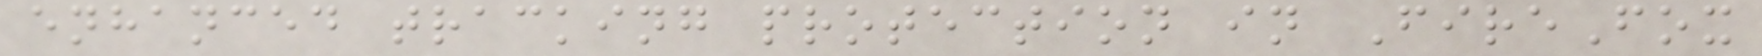enhanced tracking protection in FireFox
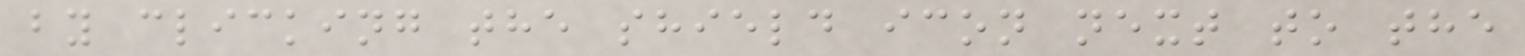by clicking the shield icon next to the
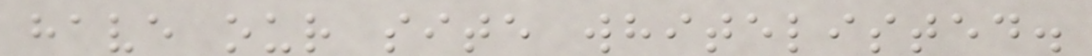have our site whitelisted.
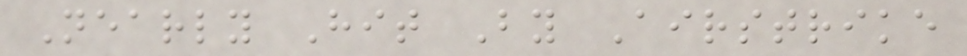Nearly Hit By Airstrike
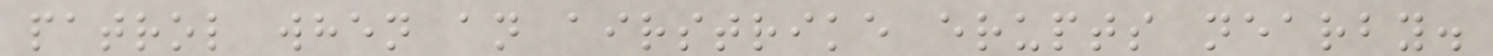patrol when an airstrike erupts nearby.
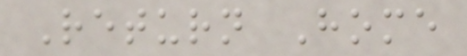Return Home
